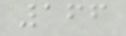166
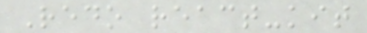Redo react-kit
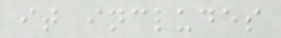it includes
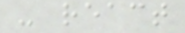- react
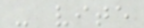- vite
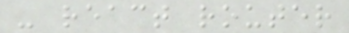- react router
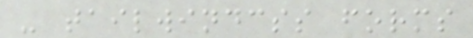- tailwindcss forms
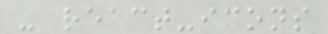- react-icons
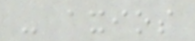- axios
